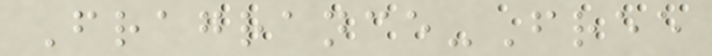Fragrance-Free
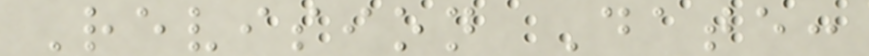Revision Date:
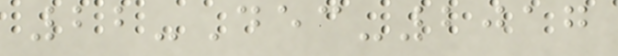22-Dec-2017
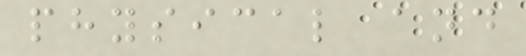physical and
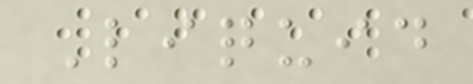Liquid
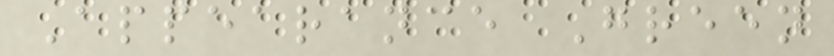Appearance Green
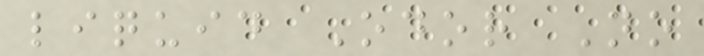liquid Odor No
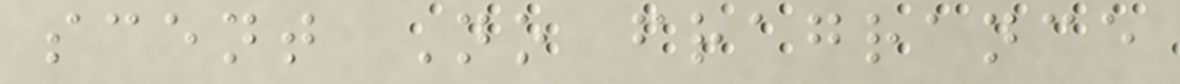scent No fragrance
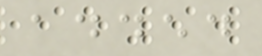added
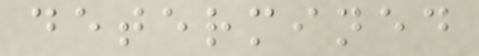determined
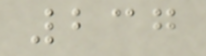237
